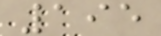195
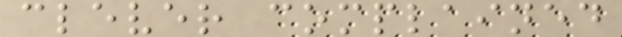clever complained
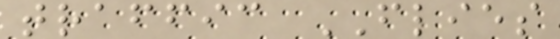traffic FLIES
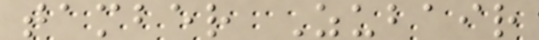tamber Zubair
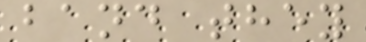band they
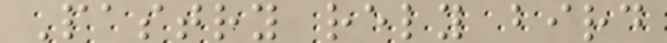Pastry rely bird
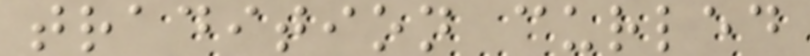tradition curled
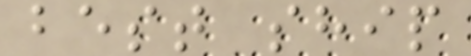best ship
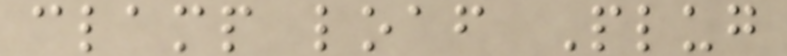clamp loaf Plug
